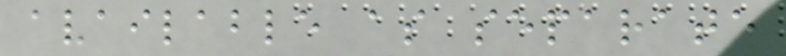available as separate
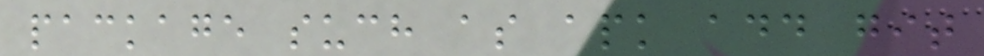package such as apk add git
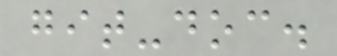git-doc.
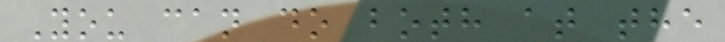You can do both at the
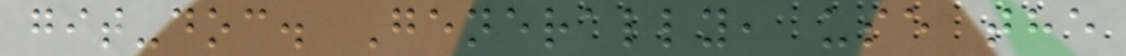git-doc. Generally, use the
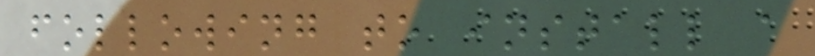following to install a
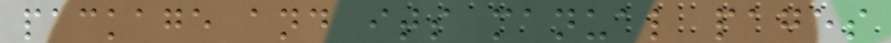package and its manual pages
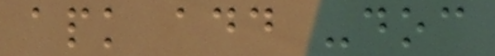apk add -doc
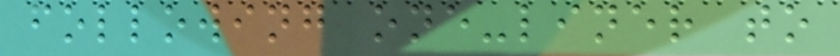following one-liner to
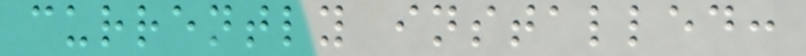currently installed:
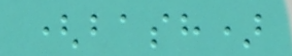(bash)
